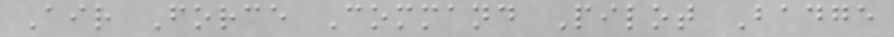Air Force Command Pilot Badge
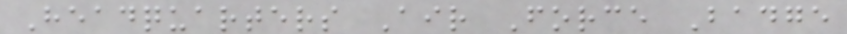Headquarters Air Force Badge
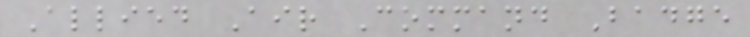Allied Air Command Badge
